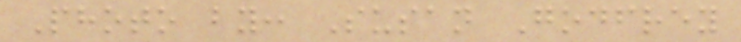Photo by: Susan Godfrey
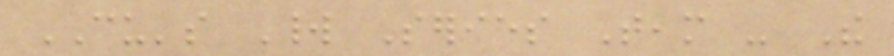CU's World Series Team - The
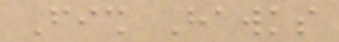Fish Hawks
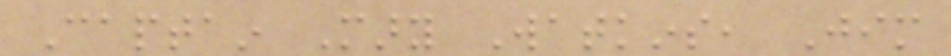Captain Mary Watkins, Jim
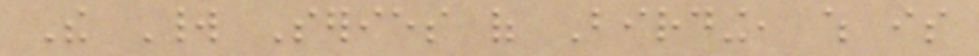The World Series of Birding, which is
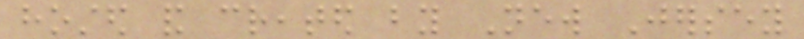hosted and created by New Jersey
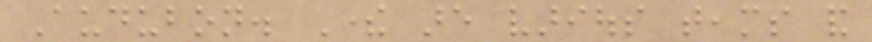Audubon. There are various teams and
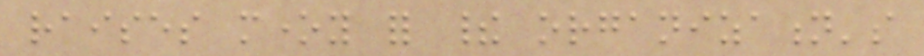raises money for their organization's
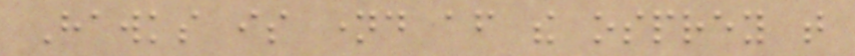Hawks is named after the osprey that
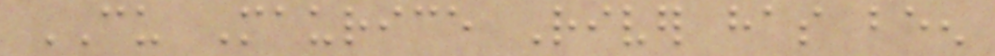CU Maurice River has been
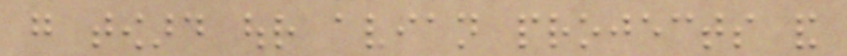go toward our avian projects and
